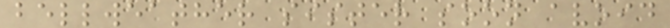bellweather sister soon avoid
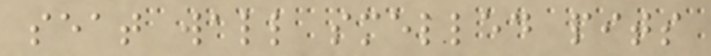seat wall smelled pits
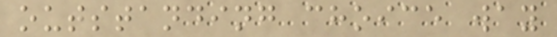outstanding choice way
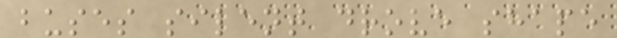buses silent drove shape
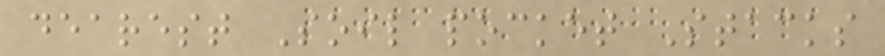dearest Soil pocket Stacks
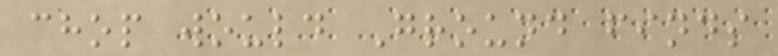chop would Ground finds
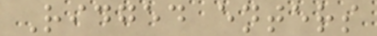Ridged enters
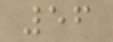56
